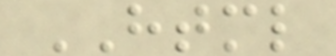HTML
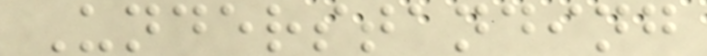Understanding
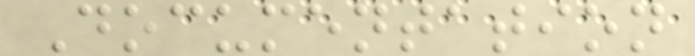Documentation
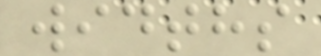widths
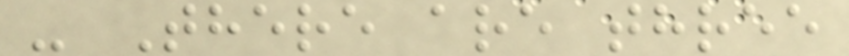- There are three
